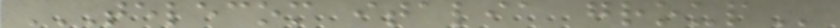TELECOM ITALIA GROUP
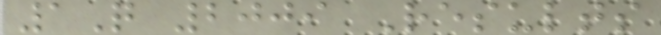1Q 2009 Results
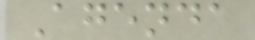Agenda
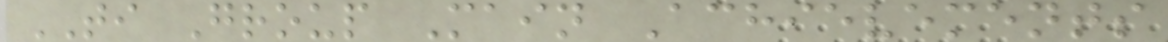TI Group Main Achievements
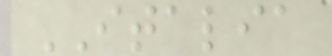ITALIA
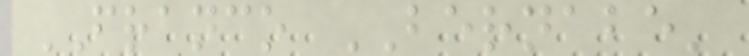FRANCO BERNABE'
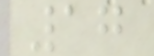17
